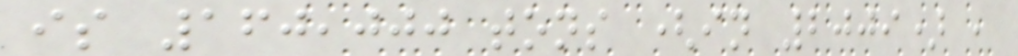is 160,000 tons (in 2009) ,
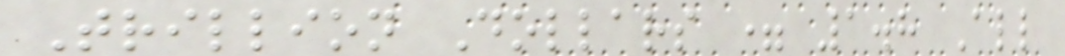Trillion Dollars = 1.8 All
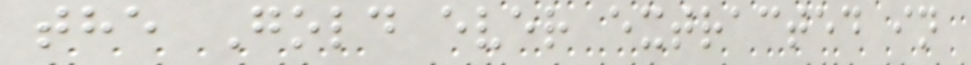the Gold ever extracted in
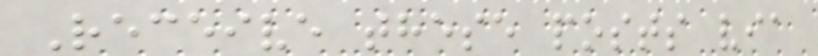Receive these posts via
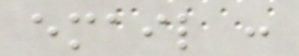email :
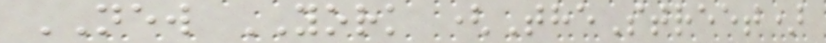NEW YORK (TheStreet)
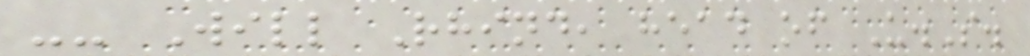-- Will Rhind, head of U.S.
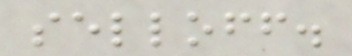selloff.
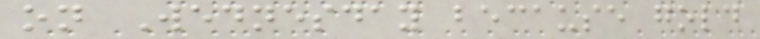on Wednesday because gold
